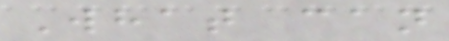What can
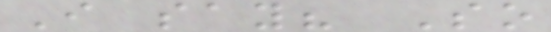I say? So
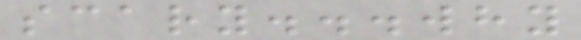scary...why
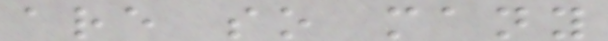are so many
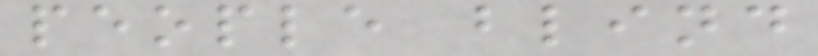people blind
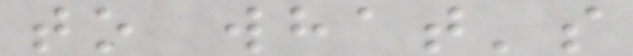to what's
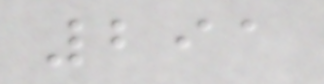291
